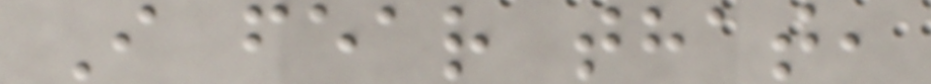I fear that,
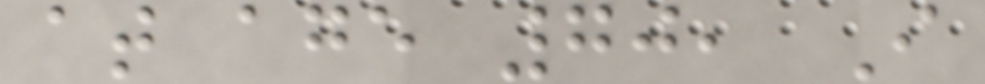at age 70, I
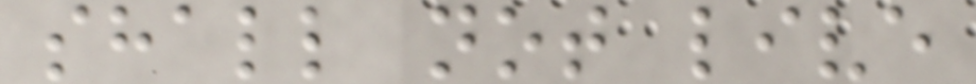shall not live
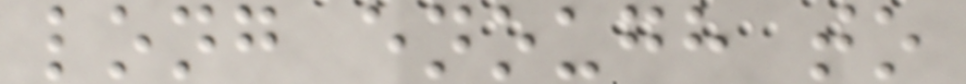long enough to
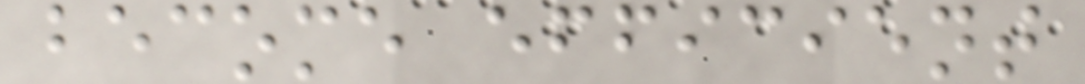become efficient
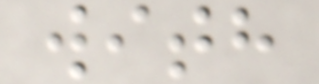with
